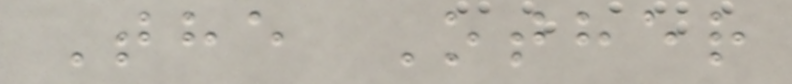The Other
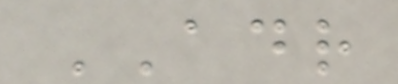ADR
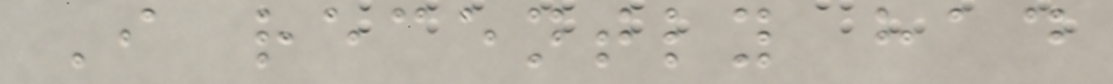I recently had
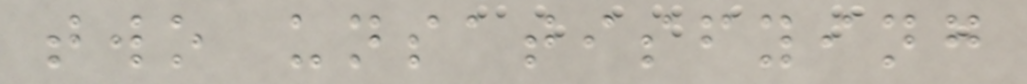two unsatisfying
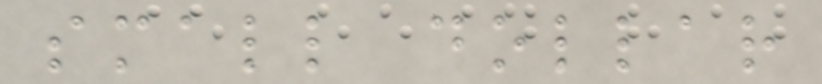small dollar
